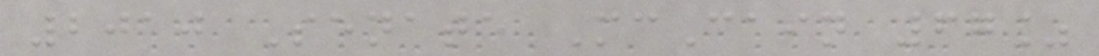2010 Senate McCain 67%
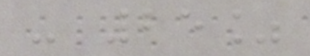- 25%
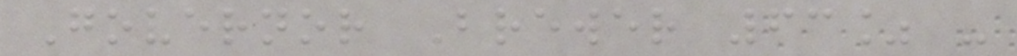Governor Brewer 63% -
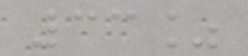33%
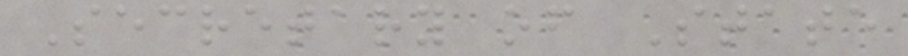Secretary of State
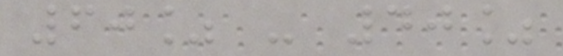60% - 40%
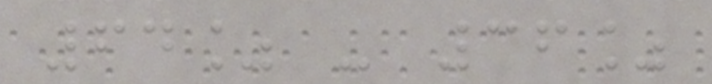64% - 36%
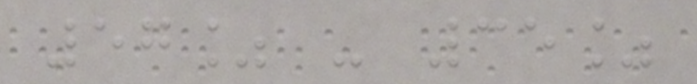57% - 35%
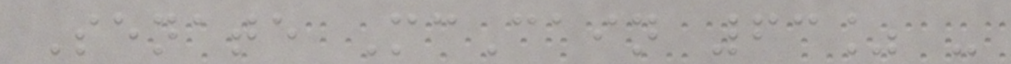Senate McCain 63% -
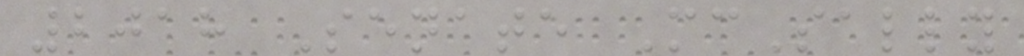2018 Senate McSally
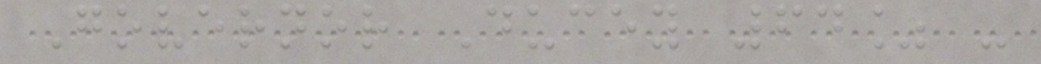Governor Ducey 64% -
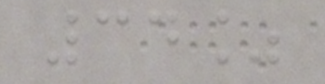34%
